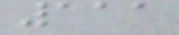111
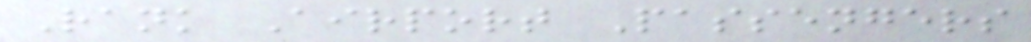Rank Airport Passengers
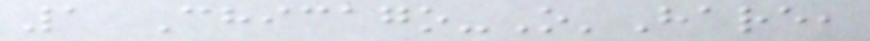1 Chicago-O'Hare,
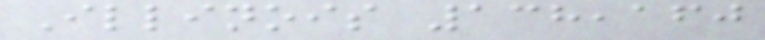Illinois 138,160
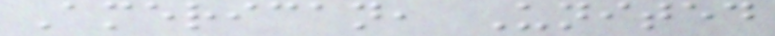American, United
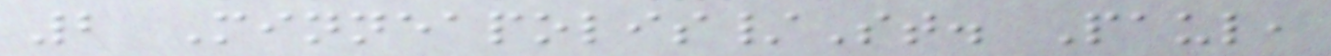2 Minneapolis/St. Paul,
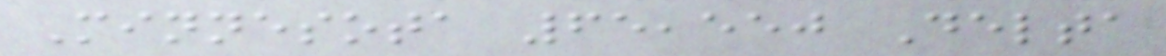Minnesota 65,550 Delta
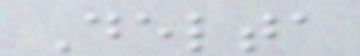Delta
